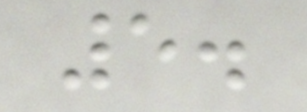5.
